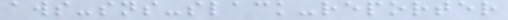aws-sns-slack-reporter
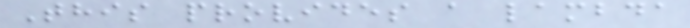This provides a lambda
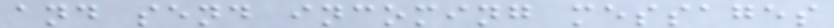and send incoming messages
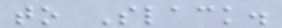to Slack.
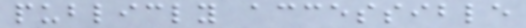publicly accessible
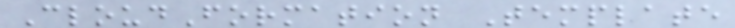CloudFormation Template
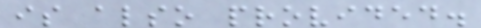is also provided.
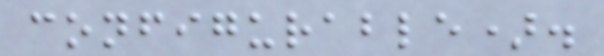configurable).
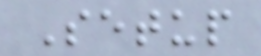Setup
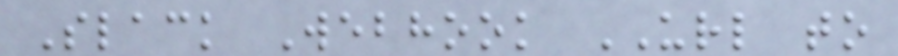Slack Webhook URL to
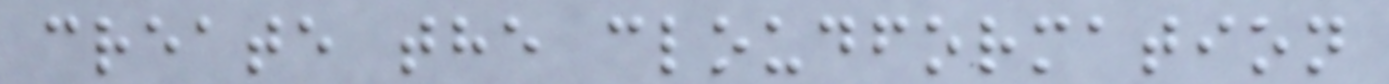create the cloudformation
